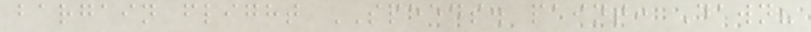bargain flight SPEEDS. paint: Dawn?
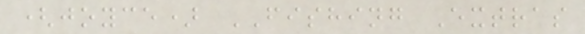(joyce) FISHING Extras
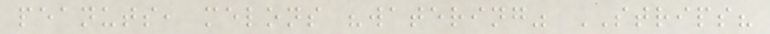peanuts, melons "watering" STRIPS?
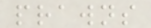prawns
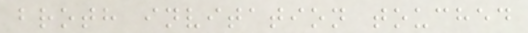broth invitation touched
